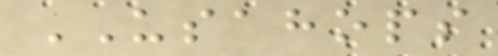USAHOPS
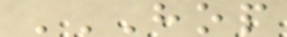HOP
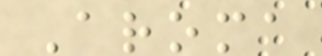Aroma
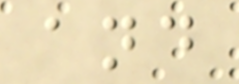and
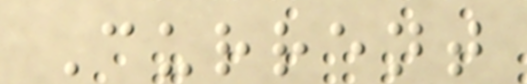Current
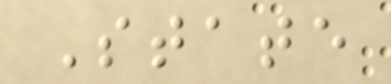State
